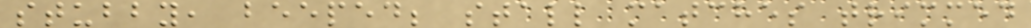stubby, beeped; stall matches trimmed
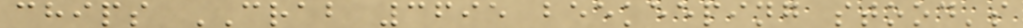chips CRAB 3695 beekeeping stood's
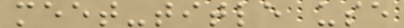meet-title use
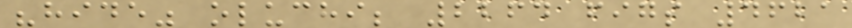"hide" oluchi; 2264 figs 4621
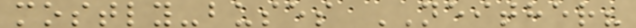mostly-buses NEITHER?
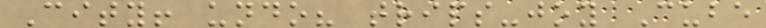City! undo? trips-joy Cube
